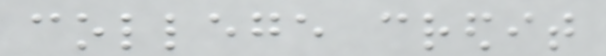college credit
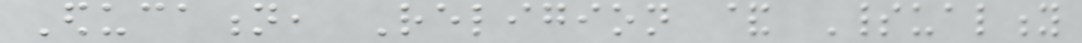Education, Religion & Spirituality
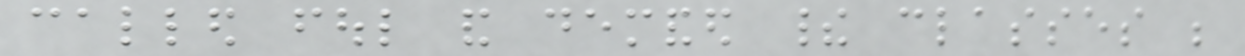called foul and demanded their classes be
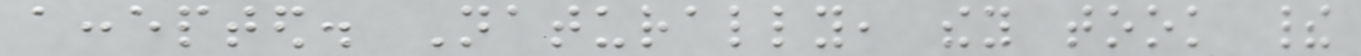accepted. Naturally, they took their
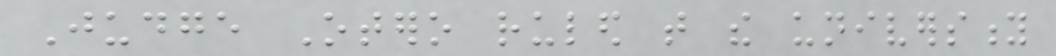Judge Otero ruled that the university
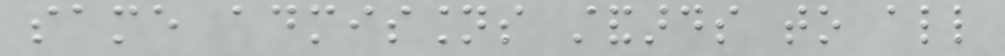same admissions standards to all
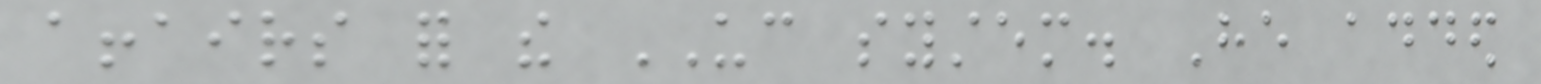affairs for the UC system. He added
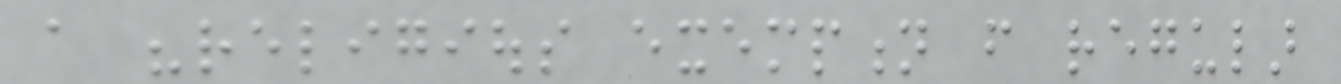a "religious exemption from regular
